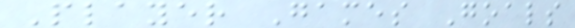Player Games Goals
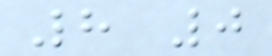8 0
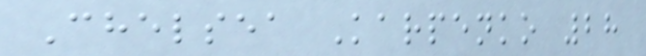Chelsea Karpenko 28
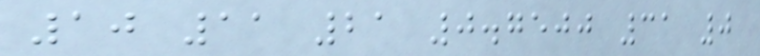10 11 21 0.7500 31 0
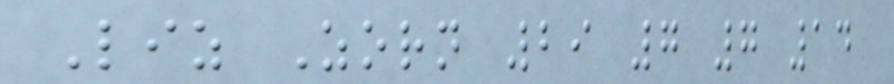Liz Zorn 29 7 7 14
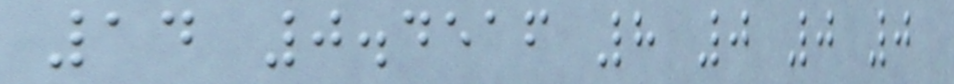14 0.4516 8 0 0 0
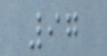97
